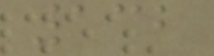132
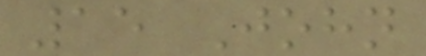15 John
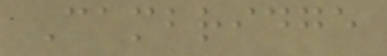Cambridge
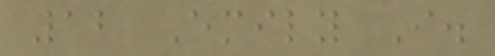12 Emily I.
